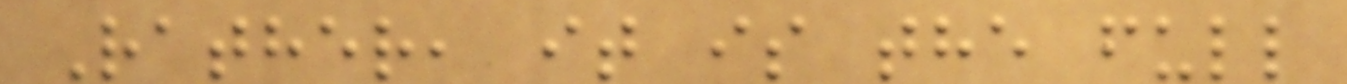Rather, it is the full
